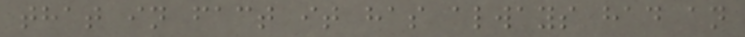that in fact it has always had an
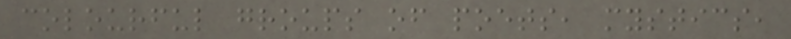colourful groups of poets, mystics,
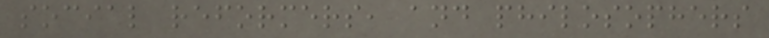social reformers, and philosophers
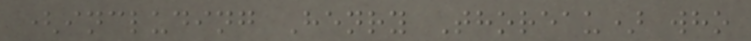(including Henry Thoreau) who
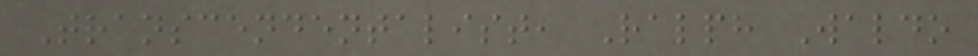Transcendentalist, Ralph Waldo
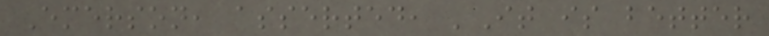Emerson, asserted, 'It is better
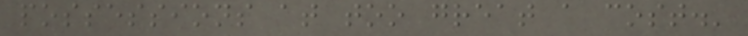possessions at too great a cost.'
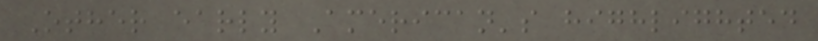Other early American's highlighted
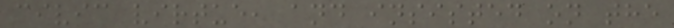civic virtue, and insisted on the
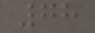78
